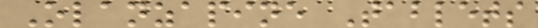Olanzapine Tablets
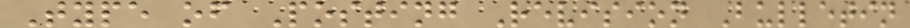Type of Posting Revision Bulletin
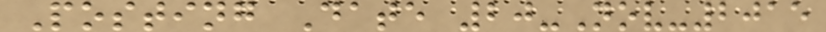Posting Date 20-Nov-2015
